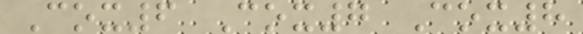Cox6 Cox7 Cox8
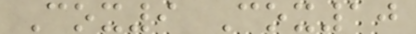Cox9 Cox10
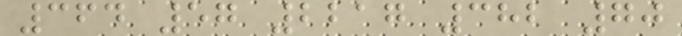364 57 2217 382 70
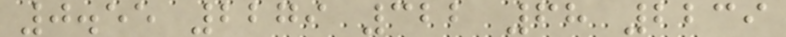0.55 2279 322 68 2239
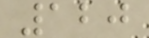120
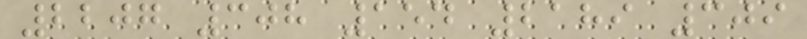2207 308 154 2189 309
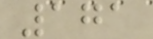171
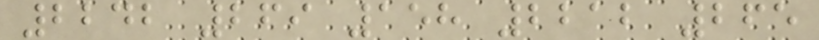2242 269 158 2212 265
